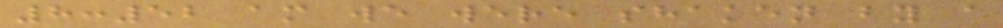8:52 am we were shaken by a
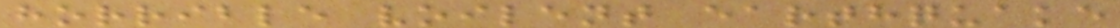horrible voilent earthquake
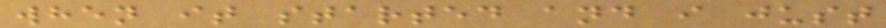when it started and i just
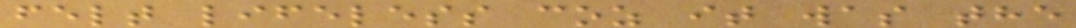felt lifeless coz it was the
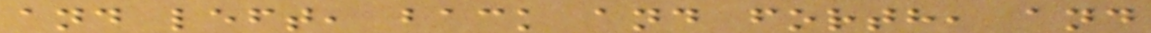and left, back and forth, and
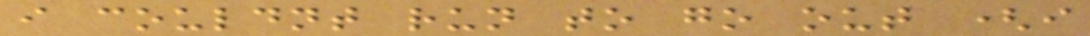i couldnt run to go out (i
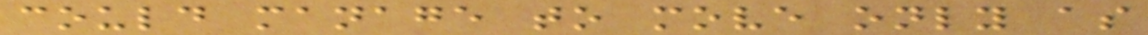could manage to move only as
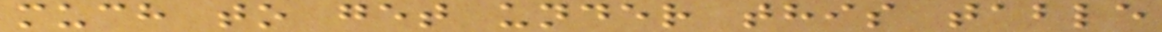much to get under this table
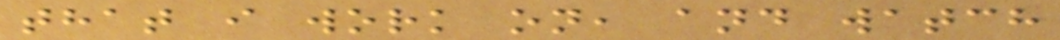that i work on, and watch
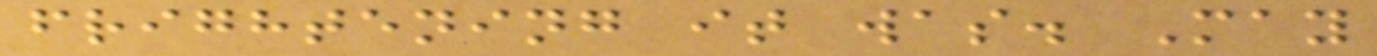frightening it was. May
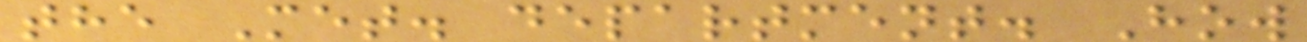the Met. department. How
